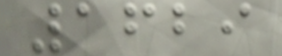1629
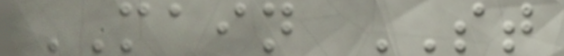MAIN ST
